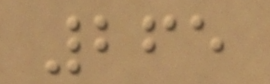265
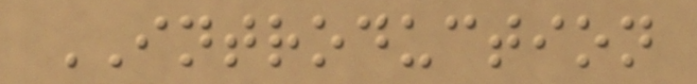INTRODUCTION
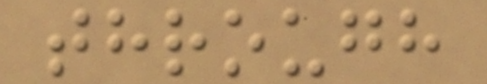through
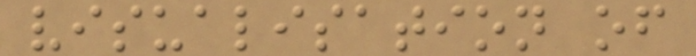visualisation of
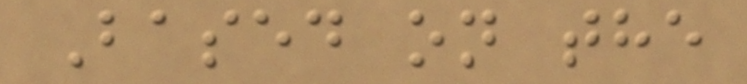Based on the
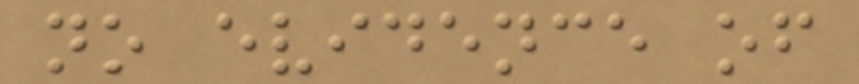no evidence of
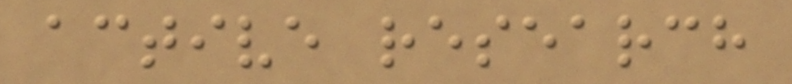active research
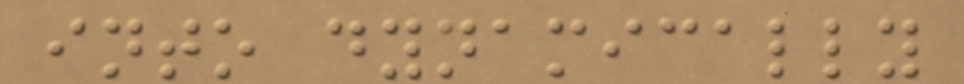into dynamically
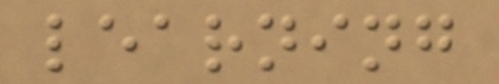learning
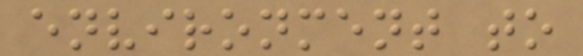environment to
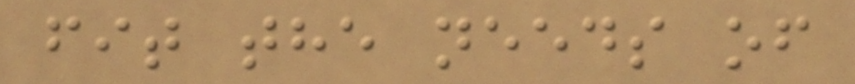fit the needs of
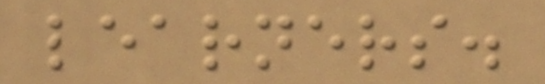learners.
